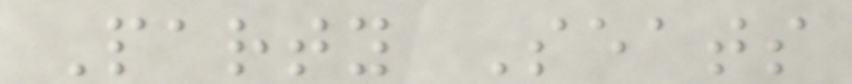Party Seats
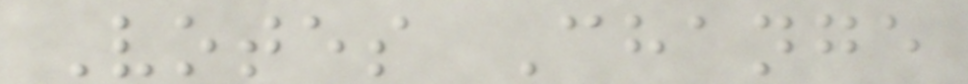Votes Change
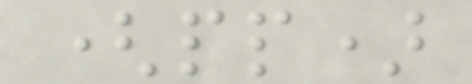(pp)
